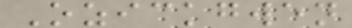Ozickgwen
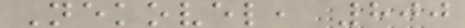Nekovel, 800
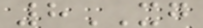8XG
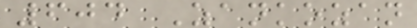604 Zankozan
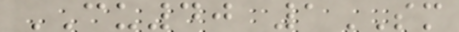CU40 1SM
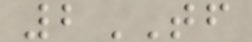2TF
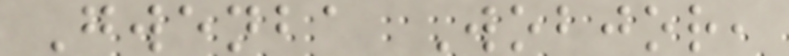Gwenba Wobjor,
